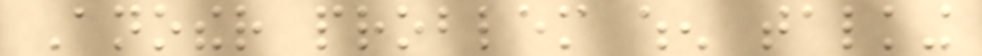Another problem when talking
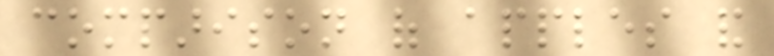comparison of apples and
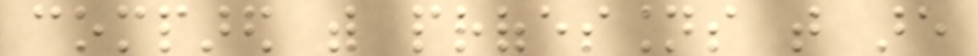compared with professions that are
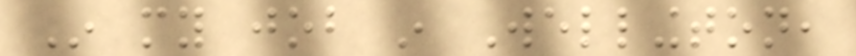In my job in Wellington,
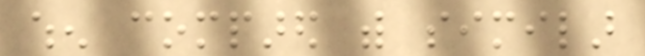when compared with similar
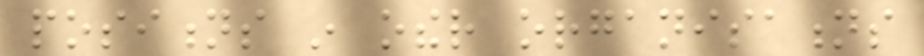positions in other organisations
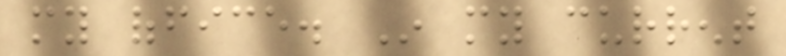my office. In my current
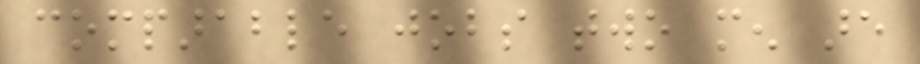comparable jobs two men are
